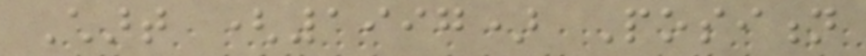Chart (1997) Position
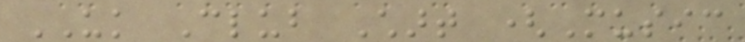UK Club Chart (Music
